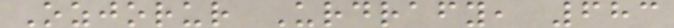Ozjorur Urdrafy, 683
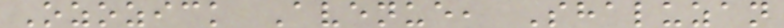Ozozick Avenue, Shaluzan
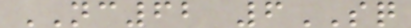NC62 6SQ
